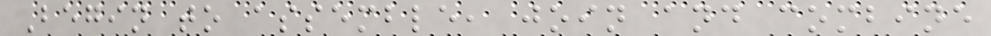Begin to assemble, join and combine
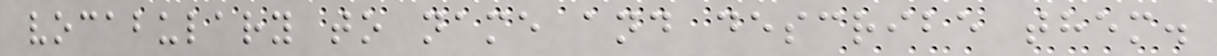vocabulary to name and describe them.
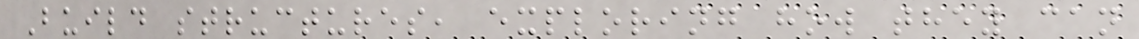Build structures, exploring how they can
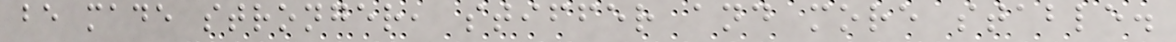be made stronger, stiffer and more stable.
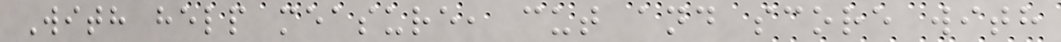With help measure, cut and score with
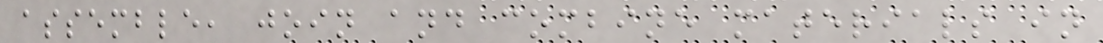assemble, join and combine materials in
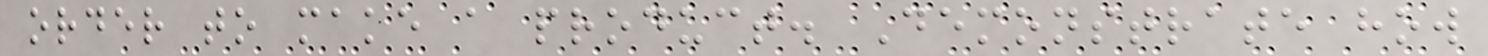order to make a product. Demonstrate how
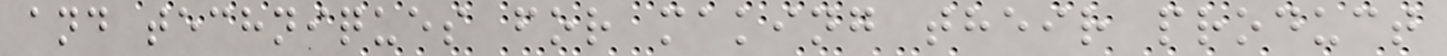and techniques for making their product
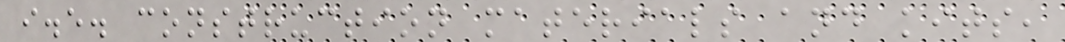i.e. construction materials and kits,
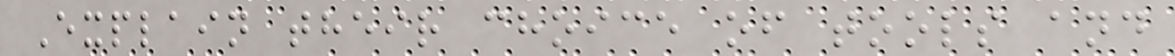Explain their choice of tools and
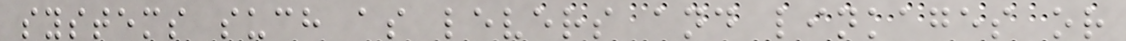systems such as levers and linkages or
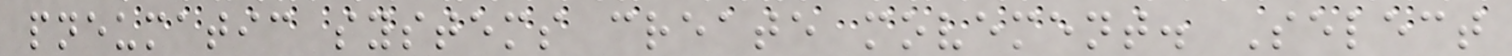pneumatic systems create movement. Select
